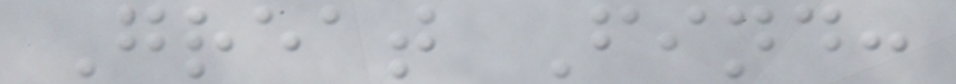Great Find:
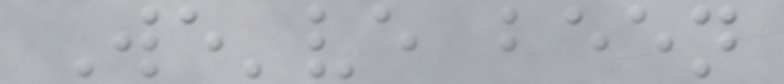We've been
